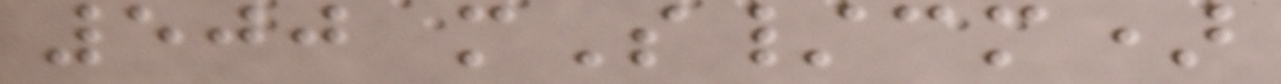500 mS/cm)
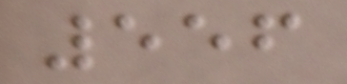556
